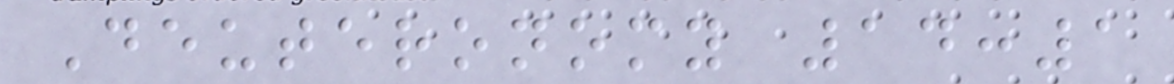Deuteronomy 14:1
